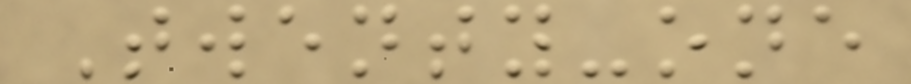Twenty-one
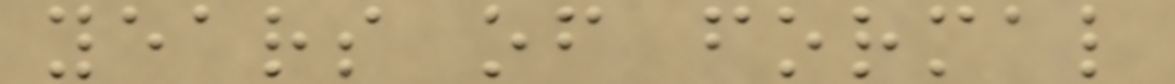years of formal
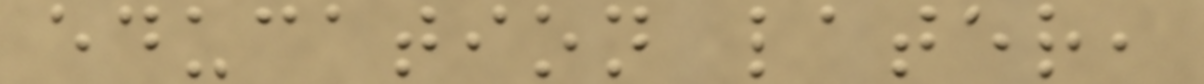education later,
